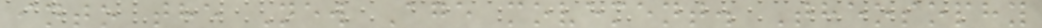into the New Age movement. Theosophy
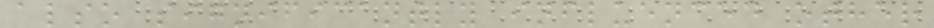also significantly influenced other
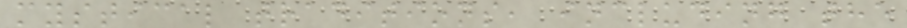mystical traditions, including the
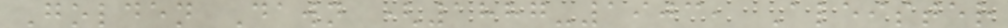Golden Dawn (1887-1903, Aleister
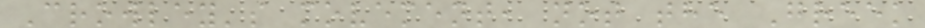Crowley's movement, not the Greek
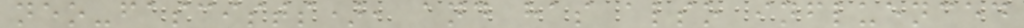neo-fascists), and has also influenced
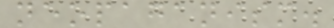neopaganism.
